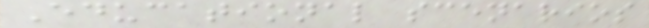Educational scenarios
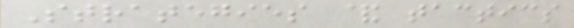Strategies & tactics
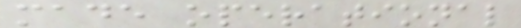made operational
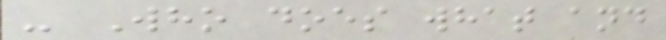- Who does what and
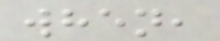when,
